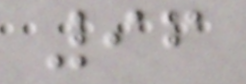96
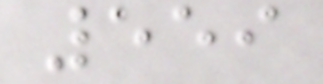559
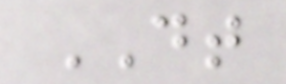DT
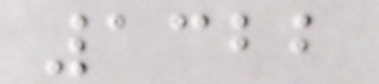1322
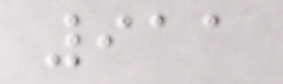911
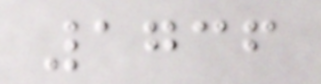1736
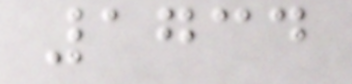1734
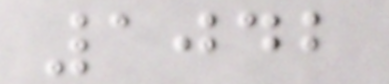1042
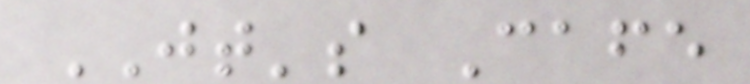JT's Cafe
